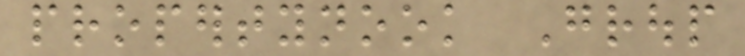propertynook Group
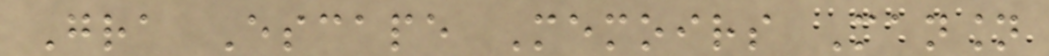Gra Escape Memoirs Mansion
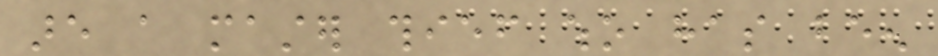are a master thief who has been
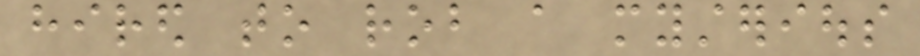hired to rob a mysterious
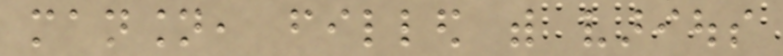mansion, filled with various
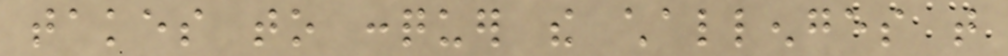takes to conquer the challenges that
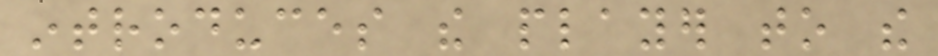introduces the player to the
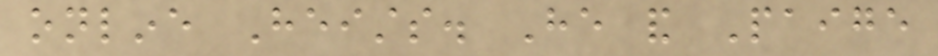online Heists. He and Paige
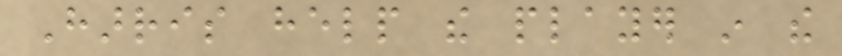Harris help the player in the
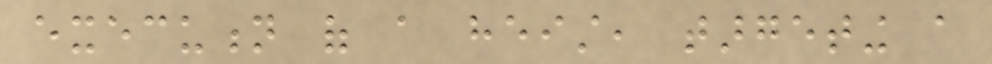execution of a heist, targeting a
